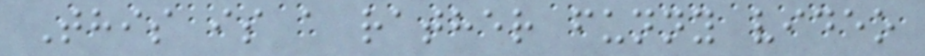This is a rather funny video
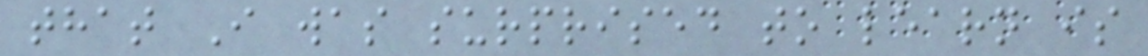that I was surprised to learn is
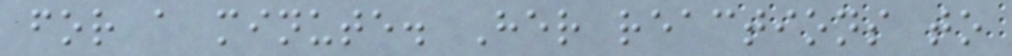for a minute. Her reactions to
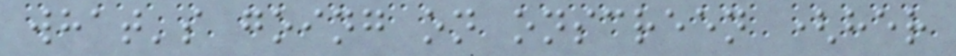what's going on onscreen (her
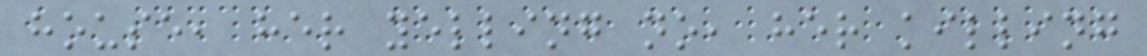house, her yelling no, her killing
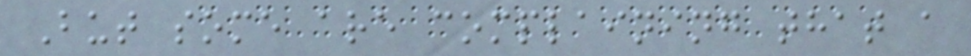But some are complaining that a
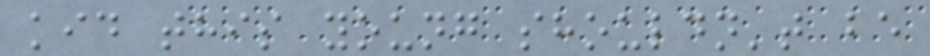kid this young shouldn't be
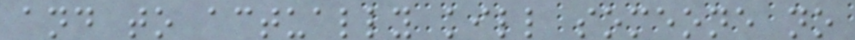and to actually kill someone no
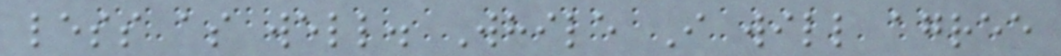less as well. While I will agree
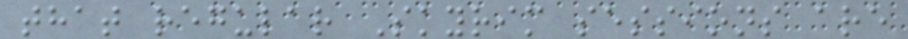that regular Skyrim sessions are
